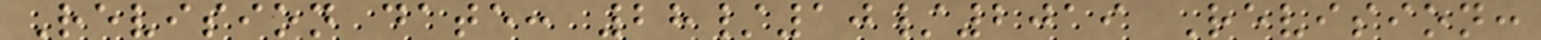Revision date: 28/10/2019 Revision:
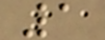1
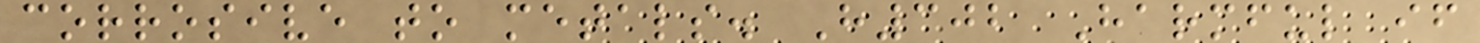corrosive to metals. H302 Harmful if
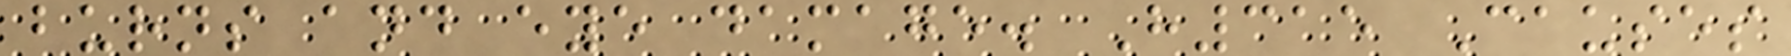burns and eye damage. H315 Causes
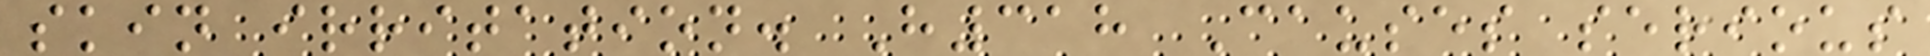skin irritation. H318 Causes serious
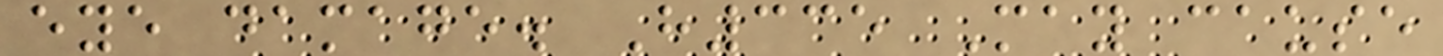eye damage. H335 May cause
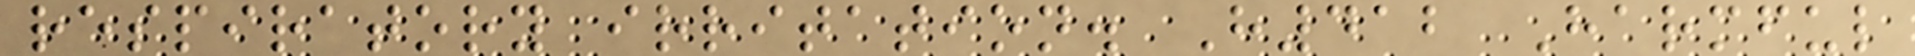respiratory irritation. H412 Harmful
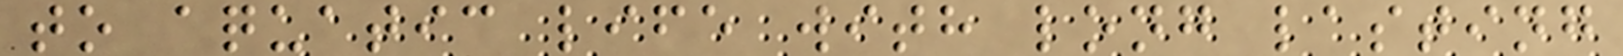to aquatic life with long lasting
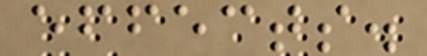effects.
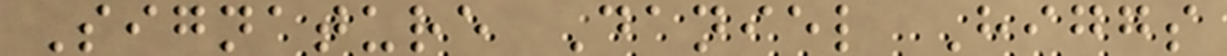Signature Daniel Higgs
